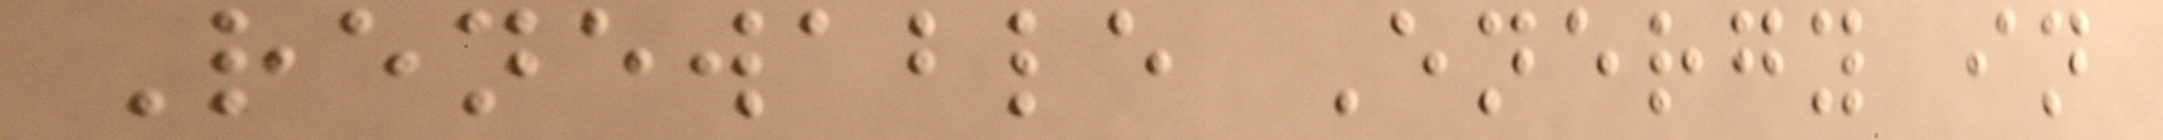Renewable Energy in
